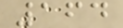164
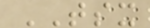TSX
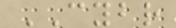CYBR
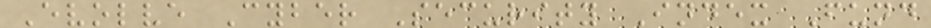Evolve Cyber Security Index Fund
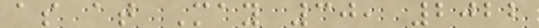as at May 30, 2022
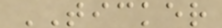TICKER
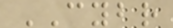CYBR
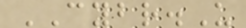CYBR.U
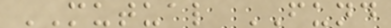MUTUAL FUND
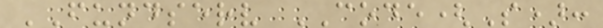FUNDSERV CODE(S):
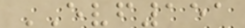EVF151
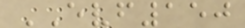EVF150
